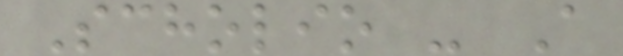Scholio - A
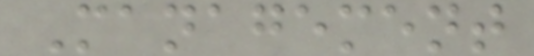Management
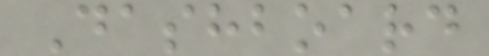Dashboard
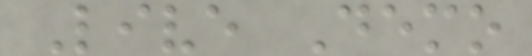Live Demo
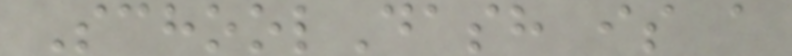SchoolDash is a
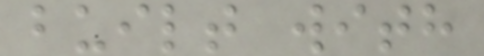built with
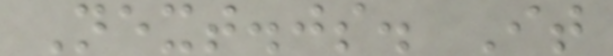Next.js. It
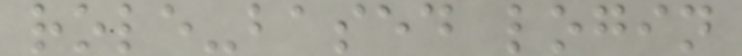role-based login
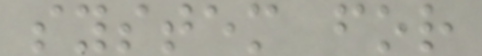system for
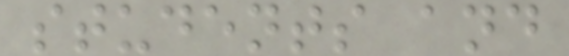students and
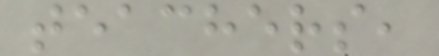teachers,
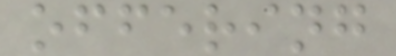offering
